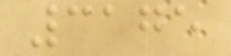3175
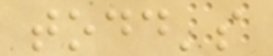todd's
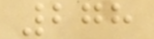278
